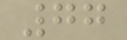77
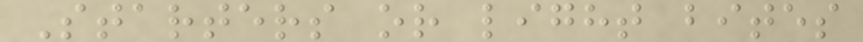Starters or light bites
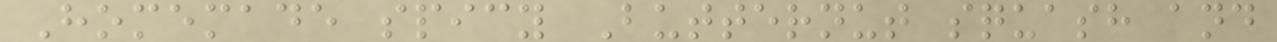Homemade spicy Butternut squash and
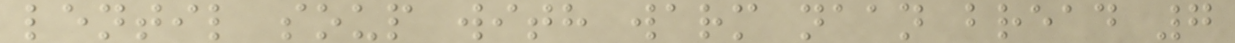lentil soup with warm naan bread 7
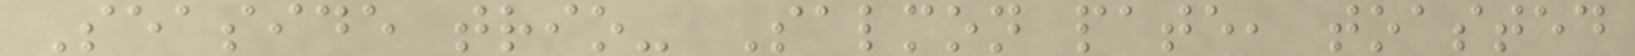Seaside trio- Salmon pate, toasted
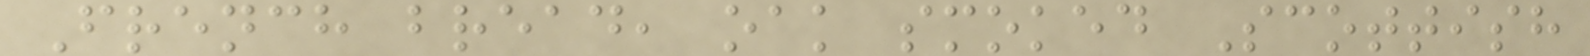French bread, oak smoked Scottish
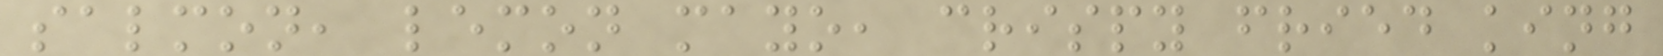salmon, lemon mayo, crispy fried king
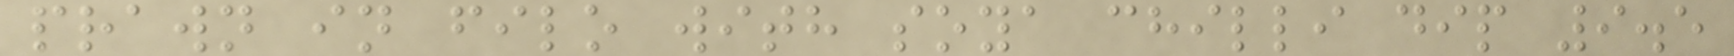prawn in filo with soya chilli dip 9.5
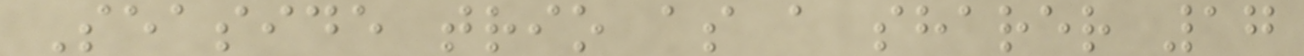Seaside trio as a sharer 17
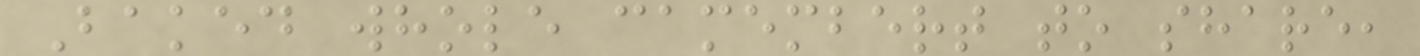Baked whole camembert to share,
